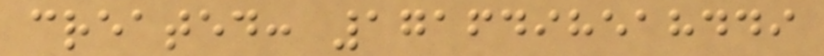created: 1716498518449
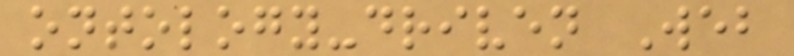ontology-driven Web
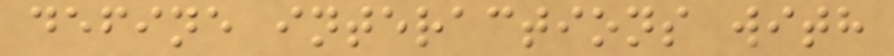define interactions with
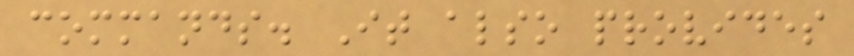commands. It also provides
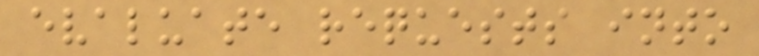evaluate requests into
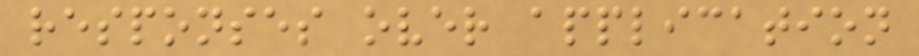responses over application
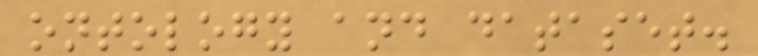ontology and dataset.
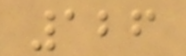126
